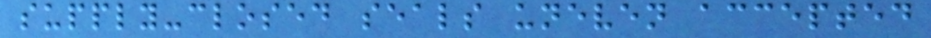supply-closed seals uneven accepted
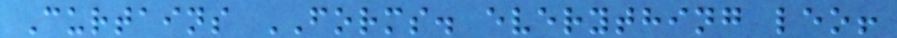Curtains FORMS. everything leo!
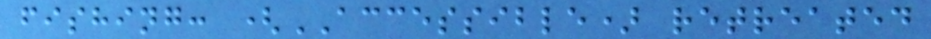fishing: (ACCESSIBLE) retreated
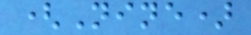(Nine)
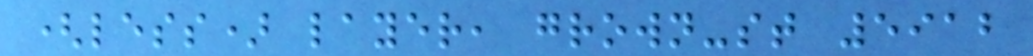(less) layer, grown-st 5912
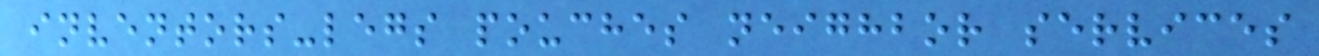inventors-legs pouches neighbor services
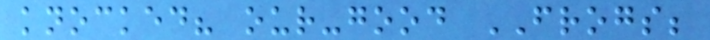knocked? our-good FROGS;
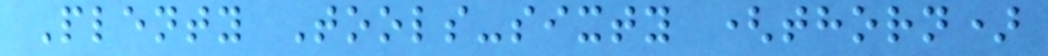Plenty Tools-sixty (thorn)
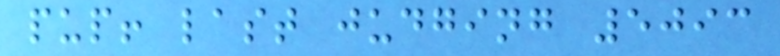pup! last judging 5093
